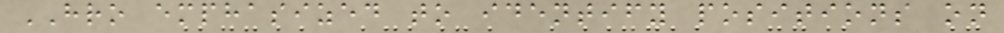HRO emphasized to identify positions on
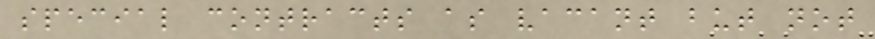special contracts as vacant but not
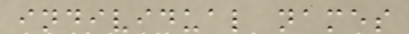individual names
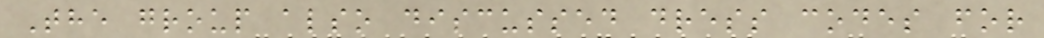The group also discussed dress codes for
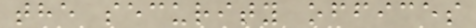the security offices
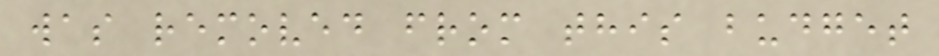was removed from this budget
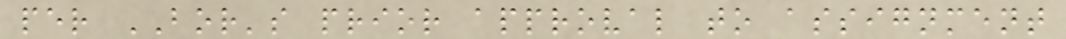per BOR's prior approval to assignment
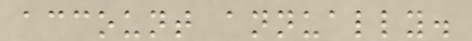account annually.
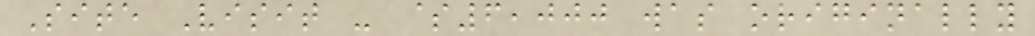Site Visit - $6,000 was originally
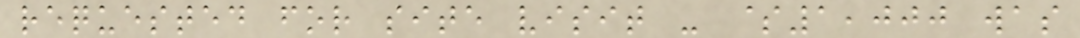requested for site visit - $1,000 was
